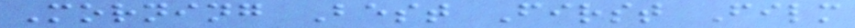Morning Best First Film
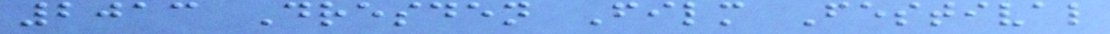2013 Dresden Film Festival
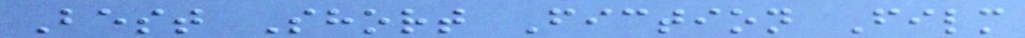Best Short Fiction Film
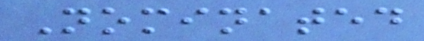Nominated
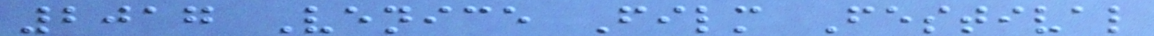2017 Venice Film Festival
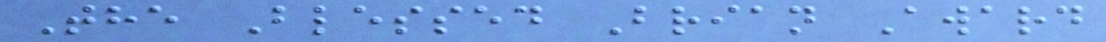The Blessed Brian Award
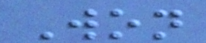Won
